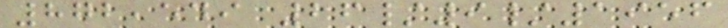872,549 26/9/1956
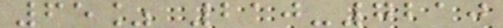65% 210-7210
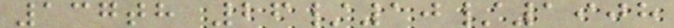137th 26/10/1908
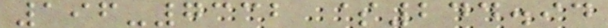196-7332 $244.94
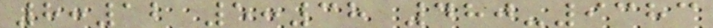8:12 5:38 480-9383
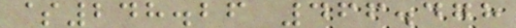$248.26 466.478
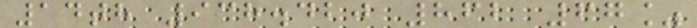14th 938.420 862 67%
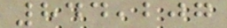844,207
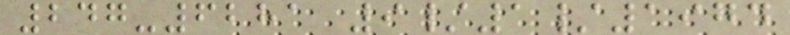247-6281 9/1/1974
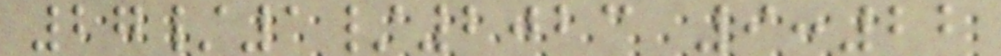27/1/2023 9:22
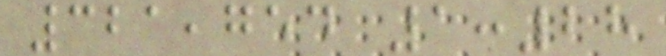321,754 1:28
